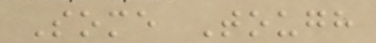Some Tough
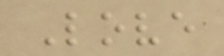Love
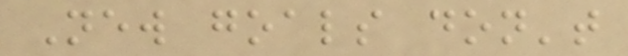New goals don't
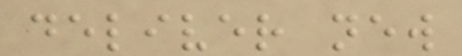deliver new
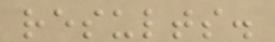results.
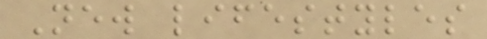New lifestyles
